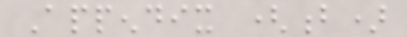Appendix (b)
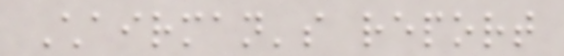Chairman's report
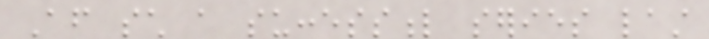After such a successful series last
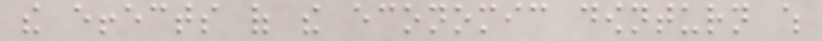the effects of the economic downturn which
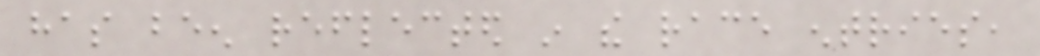has been reflected in the race entries,
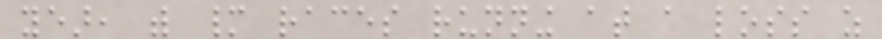year, with many races running at a loss as
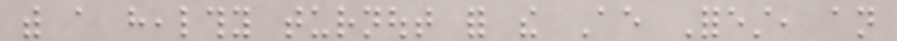with a healthy turnout for the Ae Forest, an
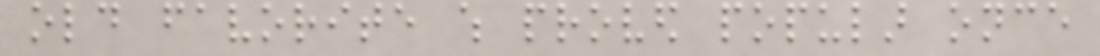old favorite which proved popular once
